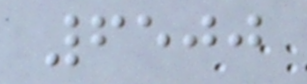6500
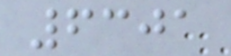6301
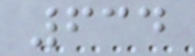634
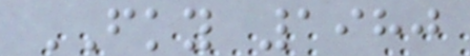FKY 1980
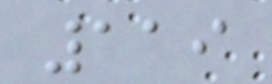119
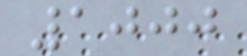1000
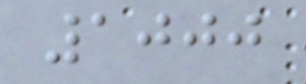1000
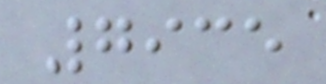7935
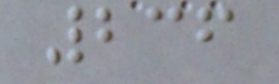236
